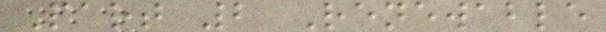Part 2 Renewable
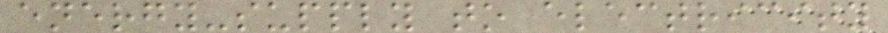energy-supply to electricity
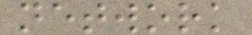network
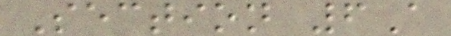Section 6A
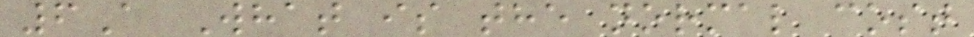6A What is the normal cost
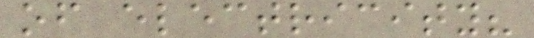of electricity?
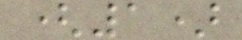(1)
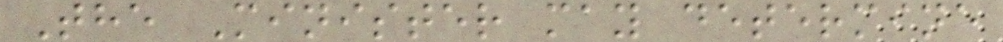The Minister may determine
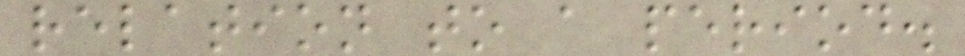relation to a period.
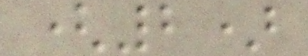(2)
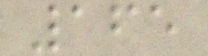165
